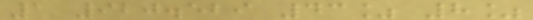1 920.529 43% 8%
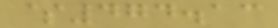$474.13
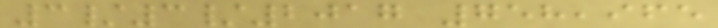3/3/2017 758,965
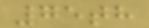75th
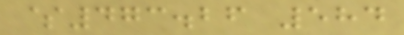$473.26 584
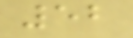52
